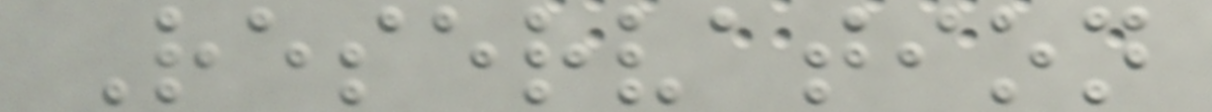Reservation
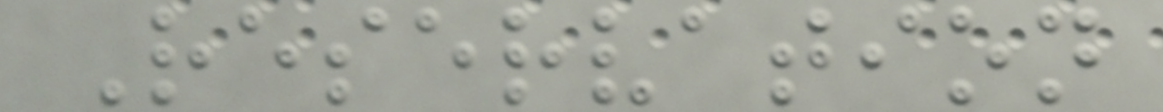Reservation
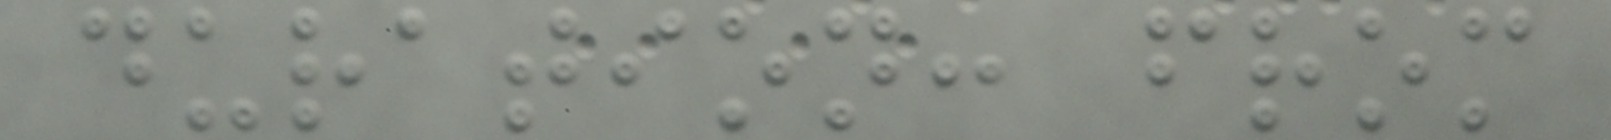duration: from
